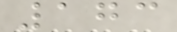173
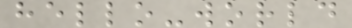hello-world
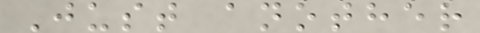Just another
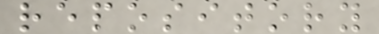repository
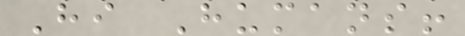Hi Humans!
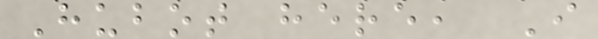Hubot here, I
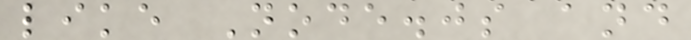like Node.js and
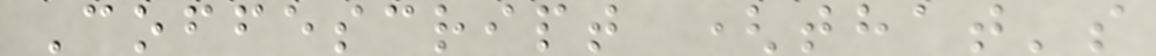Coffescript (that's
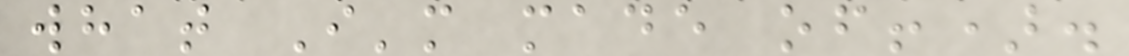what I'm made of!).
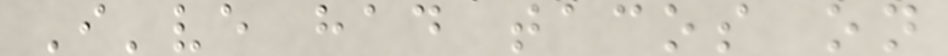I've had tacos on
